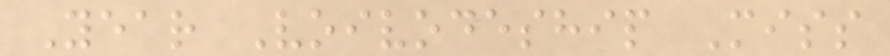Year Voivodeship Miss
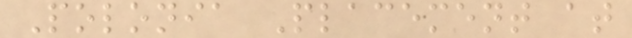Polonia Placement at
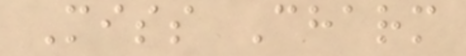Miss Charm
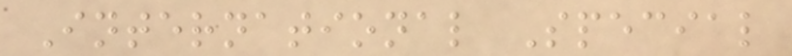International Special
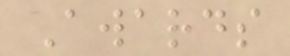Awards
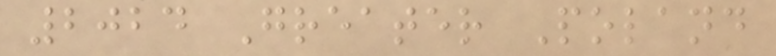2024 Greater Poland
